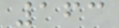163
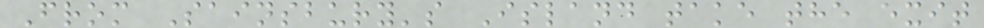From Sainsbury's Island take the exit
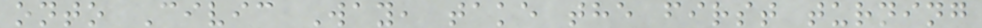onto Civic Way, take the first turning
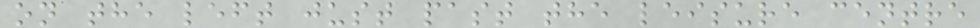on the left just past the leisure centre
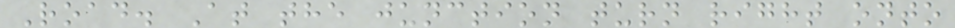Road. At the junction turn right onto
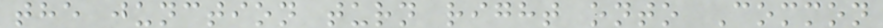the junction turn right onto Common
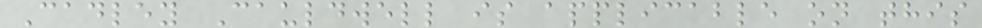Cadley Cauldwell is applicable on this
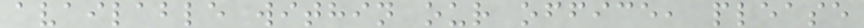available within our office, please
